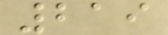219
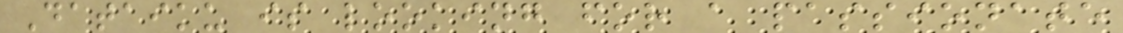Dataiku is looking for a passionate
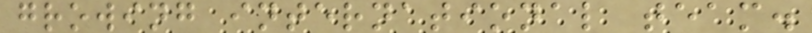growing international team.
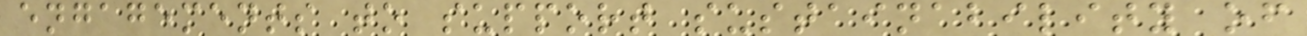engagements to support sustainability of
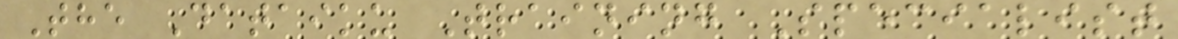The Dataiku Training Specialist
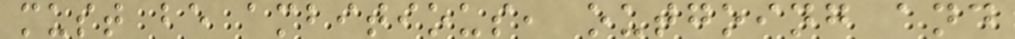must be ambitious, outgoing and
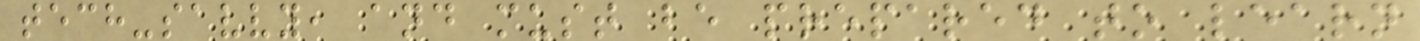tech-savvy, and must be prepared to learn
